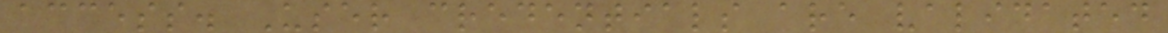access. User credentials are validated
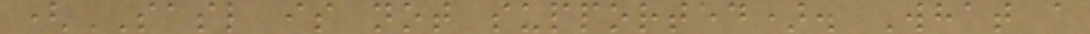(SASL is not supported). What a
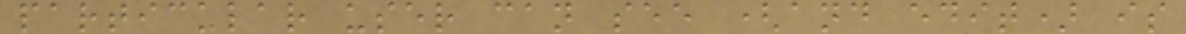particular user can see (and edit) is
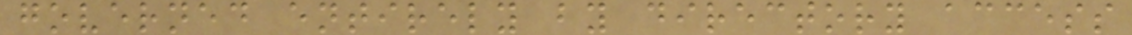governed entirely by directory access
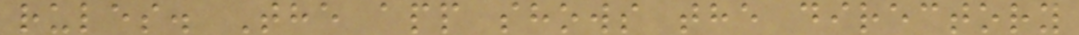rules. The app shows the directory
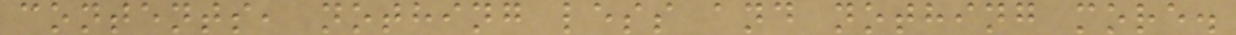contents, nothing less and nothing more.
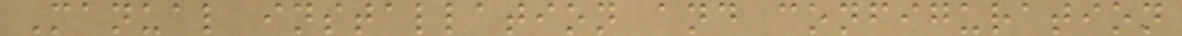Manual installation and configuration
